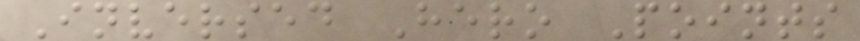Inversed Hero Points
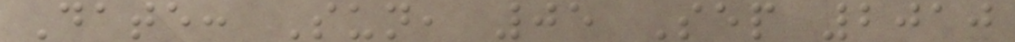Date: Sun, 05 Sep 2010
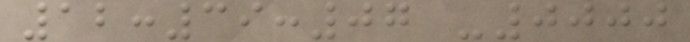12:39:07 -0000
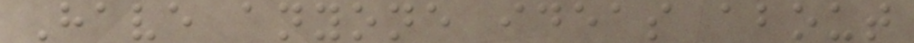Have anyone ideas about
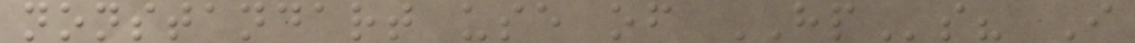nonstandart use of HPs? I
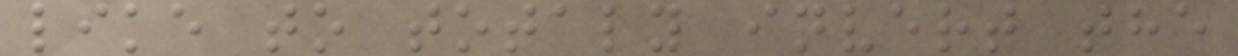like to totaly invert the
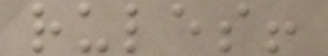rules!
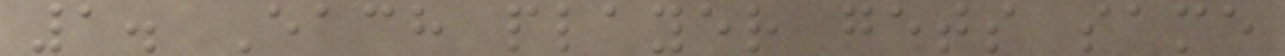1. Each player gets same
